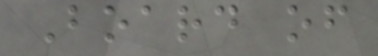Board of
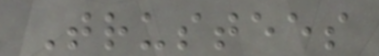Trustees
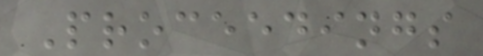Proceedings
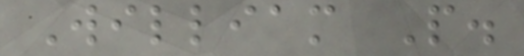William P.
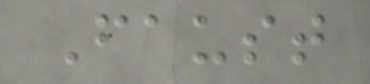Faust
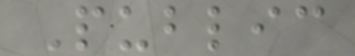Public
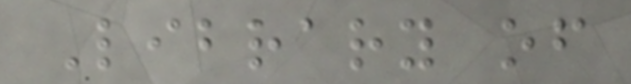Library of
